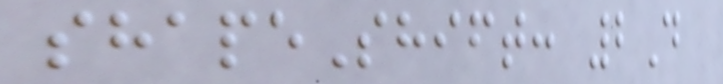shapeShift: 2D
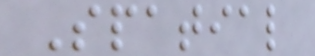Spatial
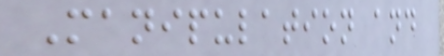Manipulation and
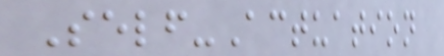Self-Actuation
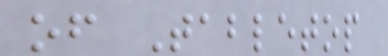of Tabletop
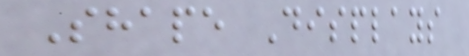Shape Displays
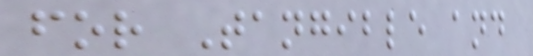for Tangible and
